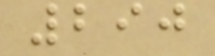290
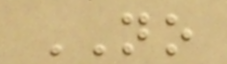NO
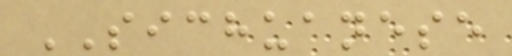SICHUANESE
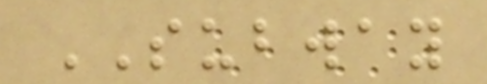SUBWAY
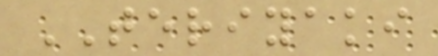TERIYAKI
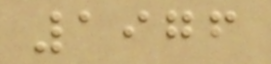1976
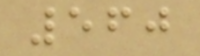560
